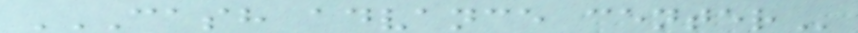CASH ADVANCE CENTER
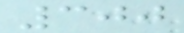300
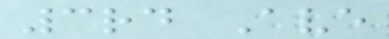3rd Ave
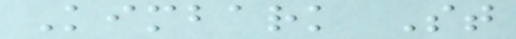Kimbark St
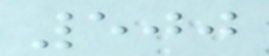500
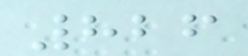826
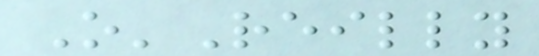O'Reilly
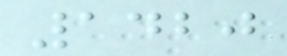1420
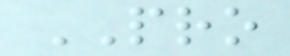PRO
